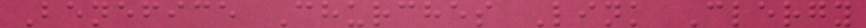Benefice Churches Link Clergy
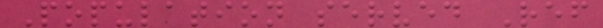Population served Ref
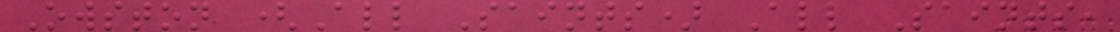Owston (All Saints) All Saints,
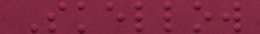Skellow
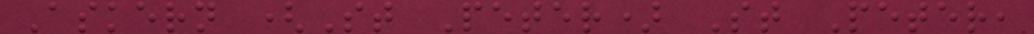Askern (St Peter) St Peter,
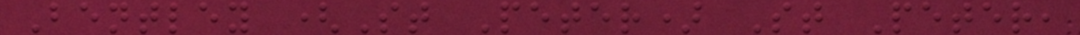Bentley (St Peter) St Peter,
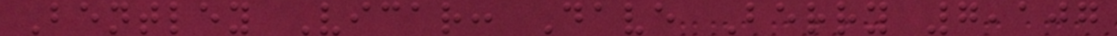Bentley Vicar: Dave Berry 7,107
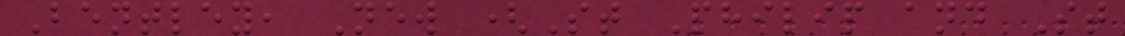Bentley, New (St Philip and St
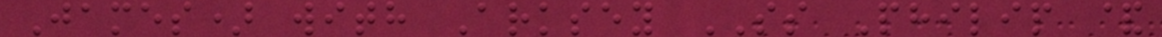James) with Arksey SS Philip &
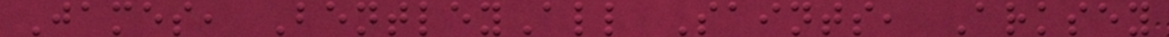James, BentleyAll Saints, Arksey
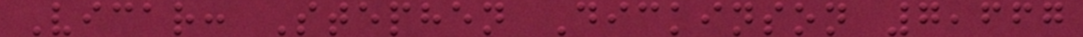Vicar: Stephen Dickinson 7,667
